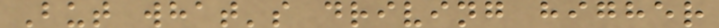But what's driving higher
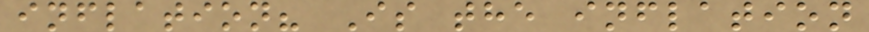inflation? Is the inflation
